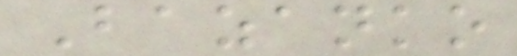Bazanko
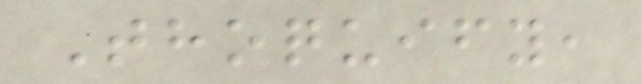Thoquify,
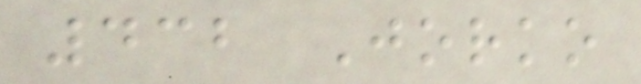432 Jorko
